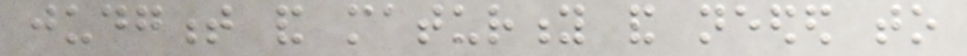judgment and maturity and needed to
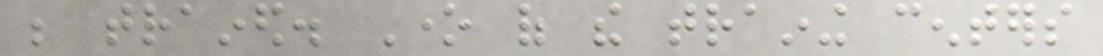be trained. One of the training centers
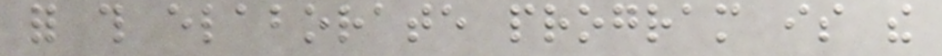for this elaborate program is the
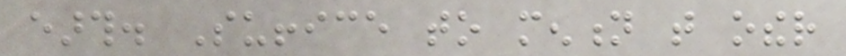earth. Suffice to mention that other
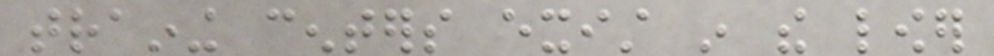training centers exist in the lower
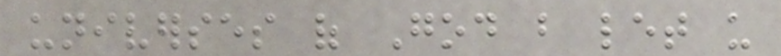universes of God but let us
